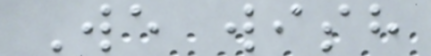We wish
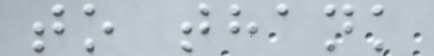to thank
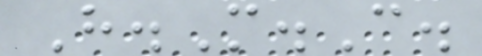H.M.C.
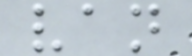van
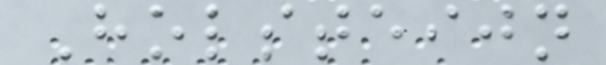Holsteijn
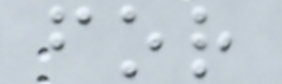for
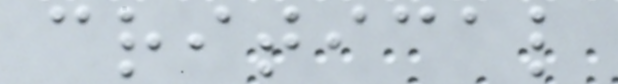critical
